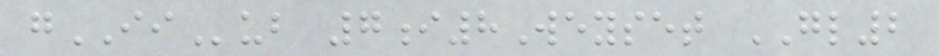gIIub 7i8Weyset GL2
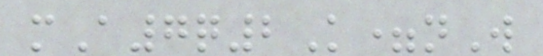mA7q2K=nW
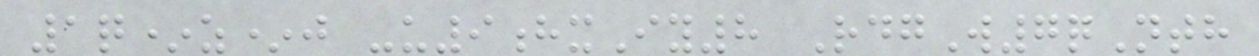1q*z*j -u9hxIy8 RdgW7qNth
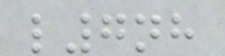l7nh
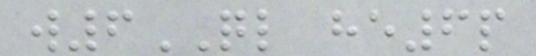w6QL he6p
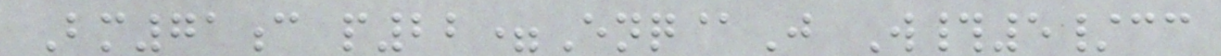Bm71c p22=Enq@J W#5/cc
